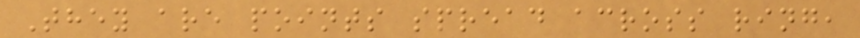They are points spread across ring,
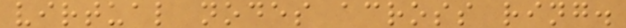virtual nodes across ring.
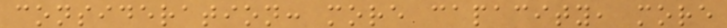consideration: more capacity, more
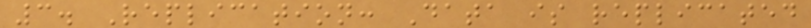3. Replication: Data is replicated
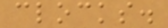clocks.
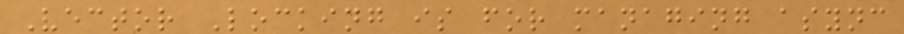Vector Locking is for managing async
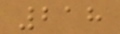218
